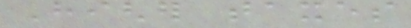Higher taxes
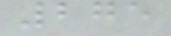275
